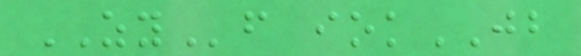ZYf iokJB
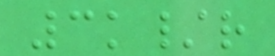3k/r
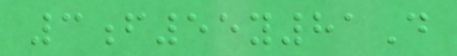3f55y81D
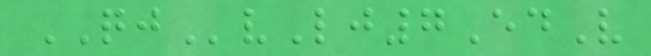QJvLj7EdV
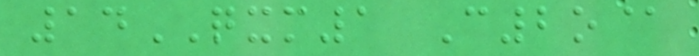14QXM1 C2o@
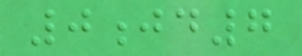0jd7
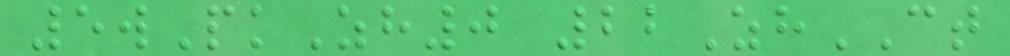5wPkZh0 22ZhCT
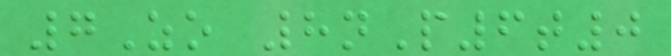7Zo 8nP6t0
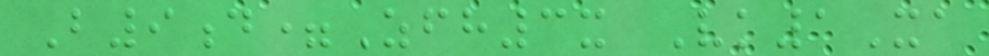B9d=Zfh3x Vk1Xa
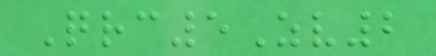Qrc5Zv2
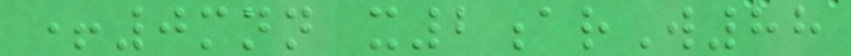+0mnn x2arW88
